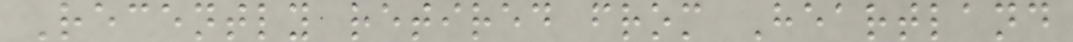Recently retired from Heartland
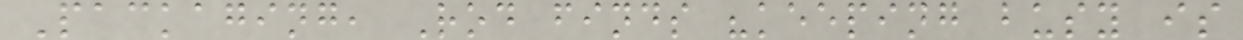Packaging, Rod finds "keeping busy is
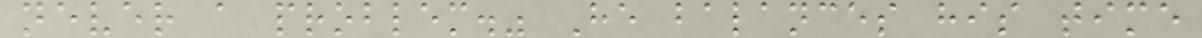never a problem." He balances his time
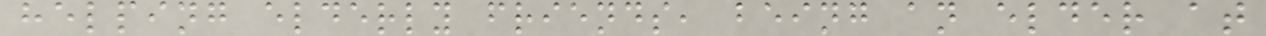helping elderly friends, being an elder at
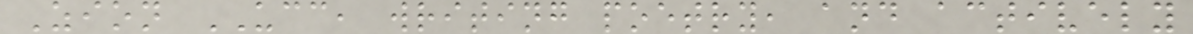Zion UCC, writing poetry, and actively
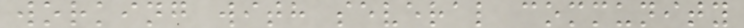working with several community
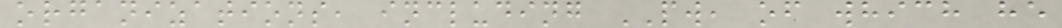organizations, including PW, of which he
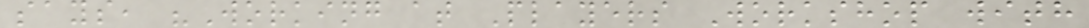says, "Working at Players Workshop with
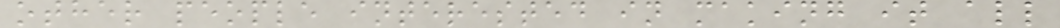other people interested in making it all
